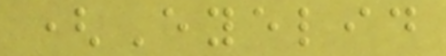(Eyelid
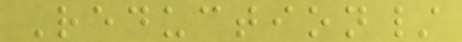Reduction/
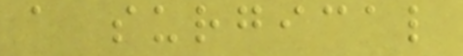a surgical
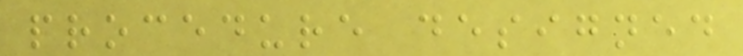procedure designed
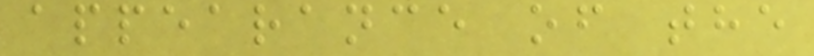appearance of the
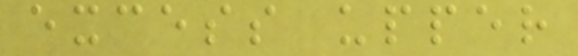excess upper
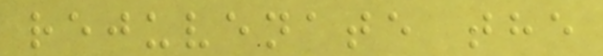rejuvenate the
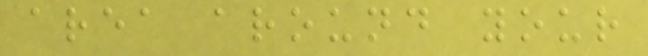area around your
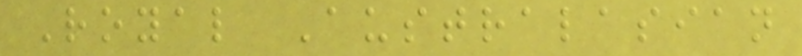Royal Australasian
